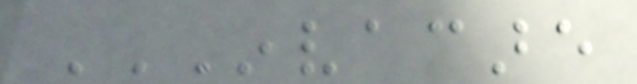INVACARE
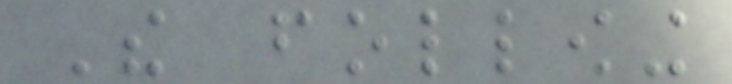The following
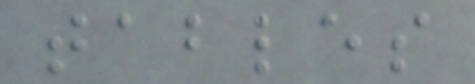tables
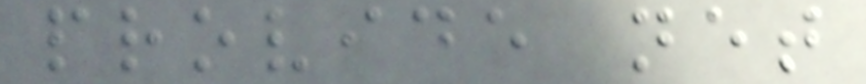provide net
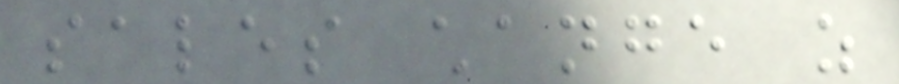sales change as
